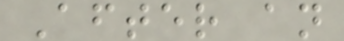After an
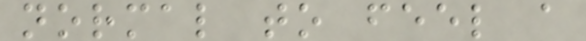normal to feel a
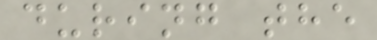during the
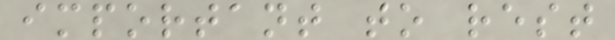important to rest
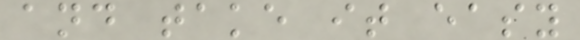and take it easy
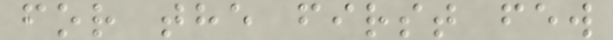for the first few
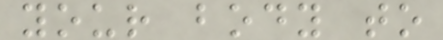your body to
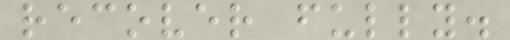recover fully.
